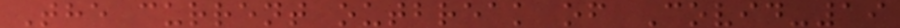The current outbreak of Covid-19
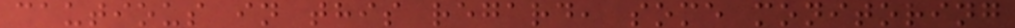cautious in this regard, some monitoring
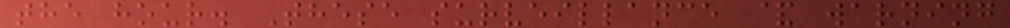the hour. These surveillance & warning
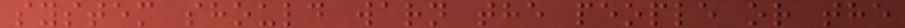system should warn the people or the
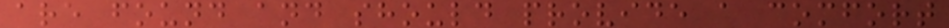are found and should provide a comfort
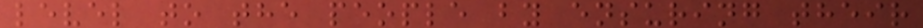level to the people by ensuring their
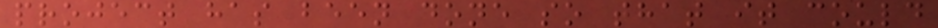project has been done so that it could
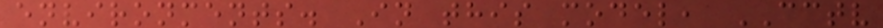environments. In this model, CCTV
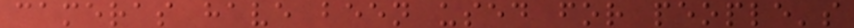cameras have been used for people's
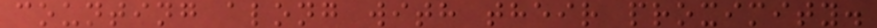counting along with their proximity.
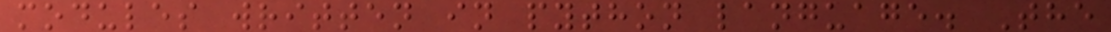modules written in python language. The
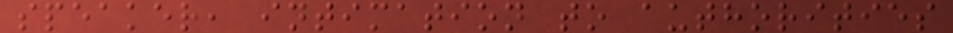speaker, intimation to authorities
